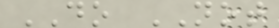DO NOT
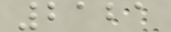2121
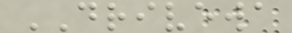DRIVEWA
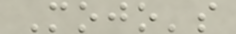Mojo's
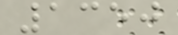1350
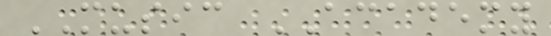MUSIC ACADEMY
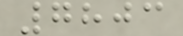7803
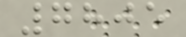7805
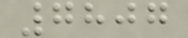7807
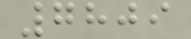7809
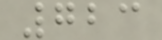723
